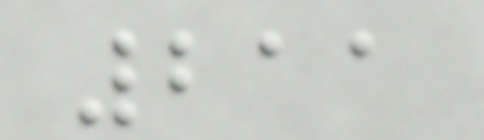211
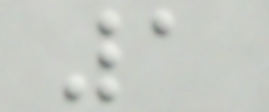1
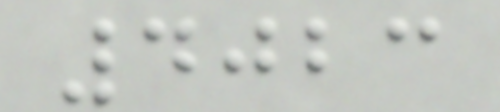4023
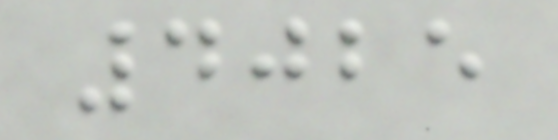4025
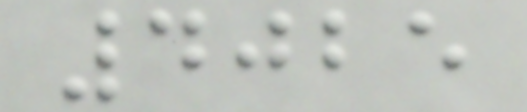4025
